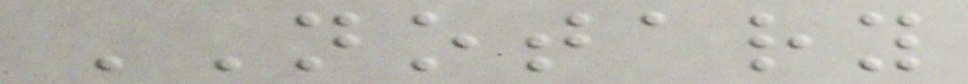NOTARY
